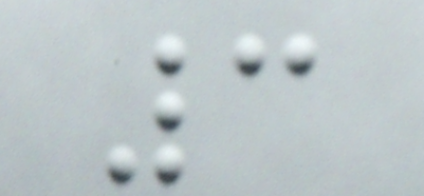3
